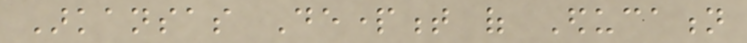Arkansas Department of Education
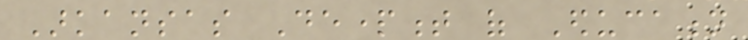Arkansas Department of Education
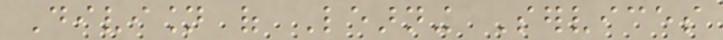Division of Learning Services
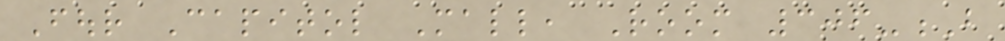Four Capitol Mall, Room 306-B
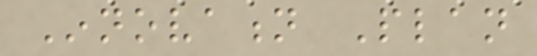Innovation Plan
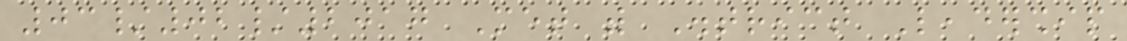03/02/2017 Met with District Leadership
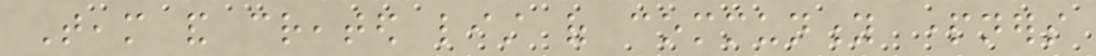Team and created list of community partners
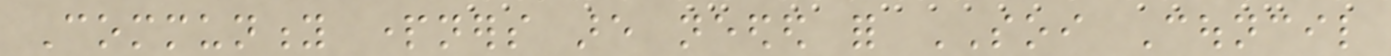Community partners are needed for SOI Council
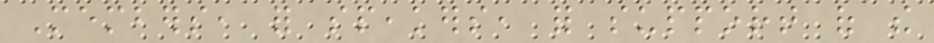Members, for speakers, for support of the
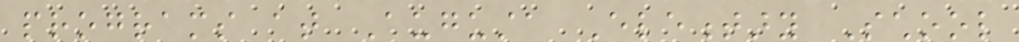programs at Augusta Elementary School
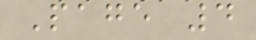Page 4
